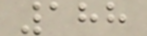188
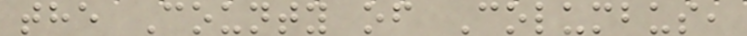the County of Columbus,
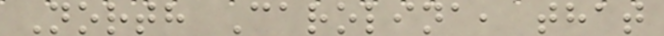North Carolina, that
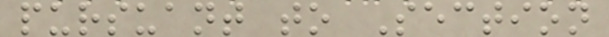pursuant to Section
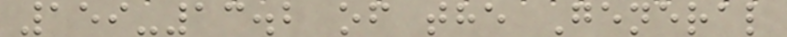159-13.2 of the General
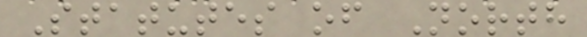Statutes of North
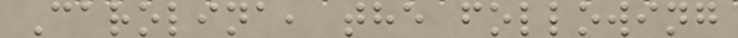Carolina, the following
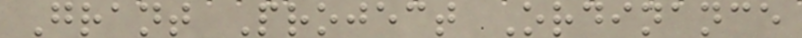Grant Project Ordinance
